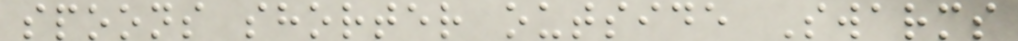spoons shorter outside Swarms
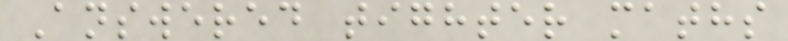Answered tighter maths
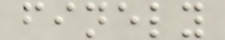finely
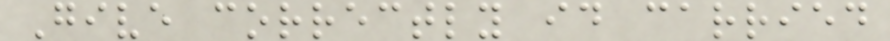Give correctly id carried
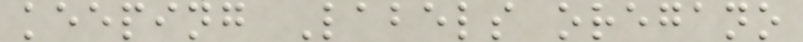keeping Labels oregano
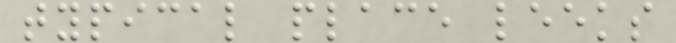typical place leeks
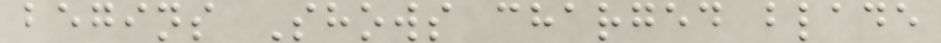begins Shows charged blade
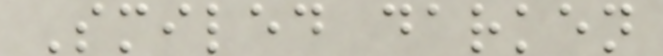Smiled darken
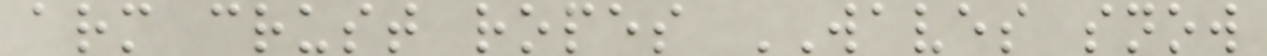arm crust ropes WAVES snow
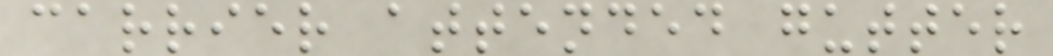carrier attended gutter
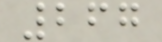267
